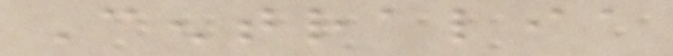Centralia
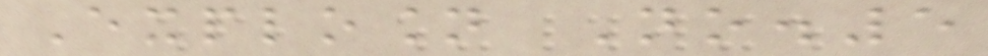Explosion No.5
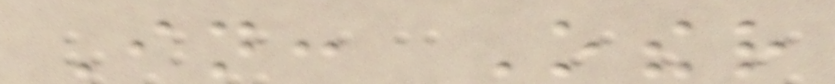In: Other
